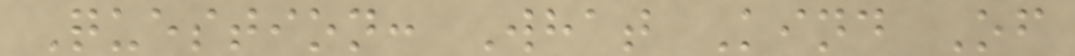Question: What Kind Of
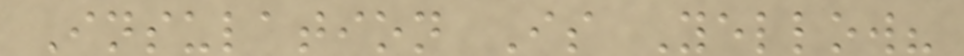Insulation Is Yellow?
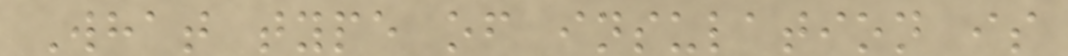What type of insulation is
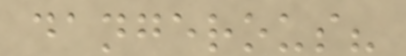dangerous?
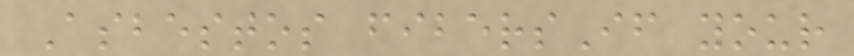Asbestos fibersIf your
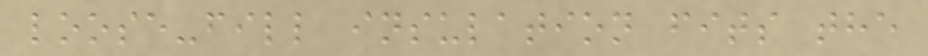loose-fill insulation fits the
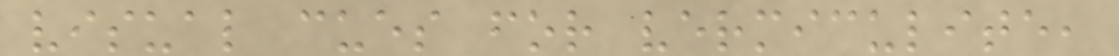visual cues for vermiculite,
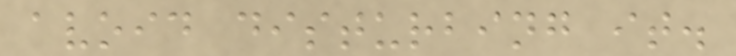avoid disturbing it.
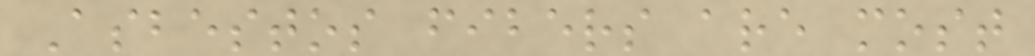Asbestos fibers are most
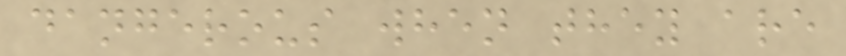dangerous when they are
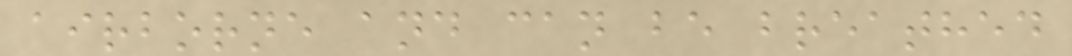airborne and can be breathed
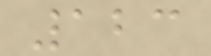123
